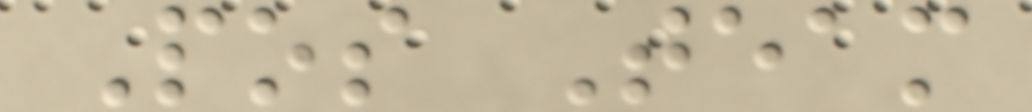Pos Team
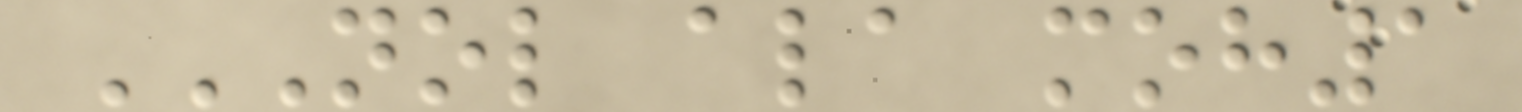NOL ALA MOH1
